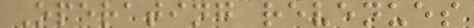Operating revenues
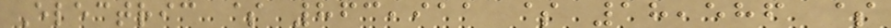Electric $ 863,911 $ 18,586 $
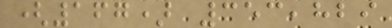(167) 353,829
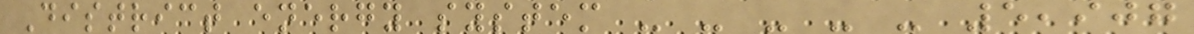District energy system - - - - - 5,907
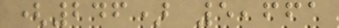(246) 5,661
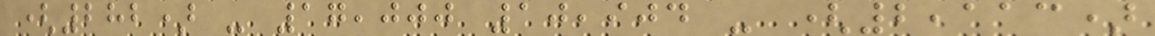(282) - 17,000 10,904 - (2,113)
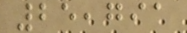25,791
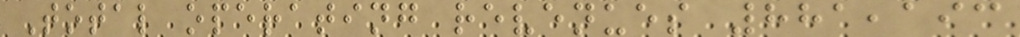Total operating revenues 881,193
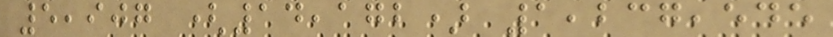5,907 (14,172) 1,237,545
